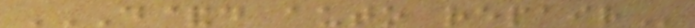D&D AUTO REPAIR
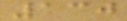130
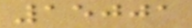15001
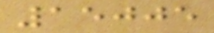15005
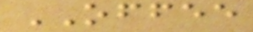OFFEE
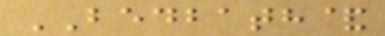BEDBATH&
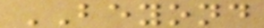BEYOND
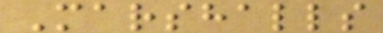Marshalls
